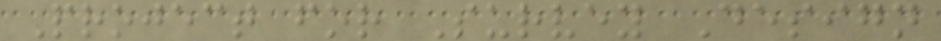Project for Survey Design
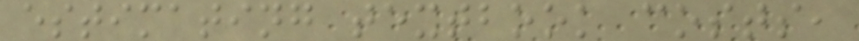estimating textbook costs,
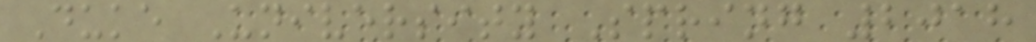Duke University Spring 2018
